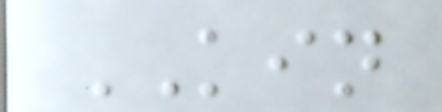KIN
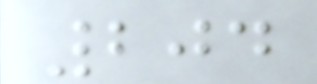204
